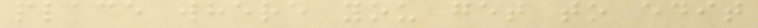place where you get to edit
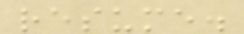resume.
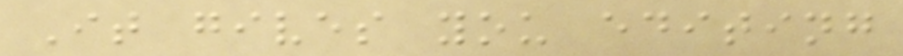It gives you editing
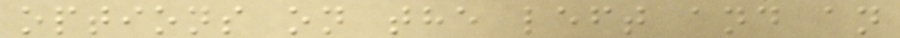options on the left and an
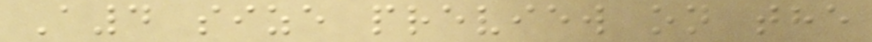A4 size preview on the
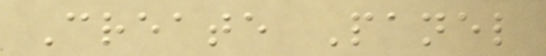Create Panel
